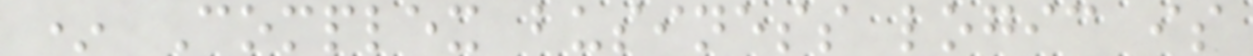* Complex business logic is
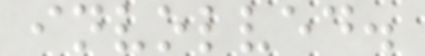involved.
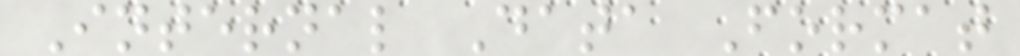Internal Data Format
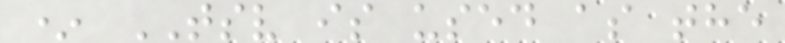* TSV is used as the
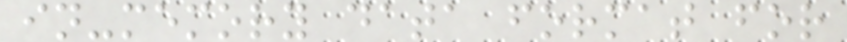in-memory data format for
